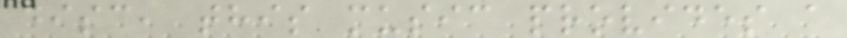disc, this music provides a
